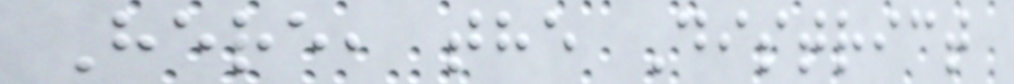Here, the District
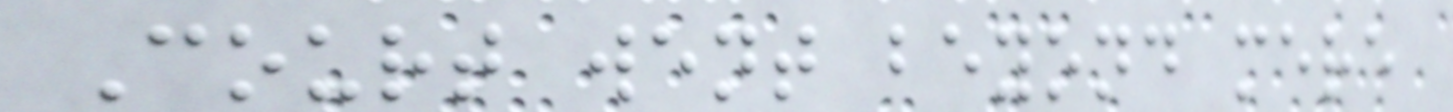Court went beyond mere
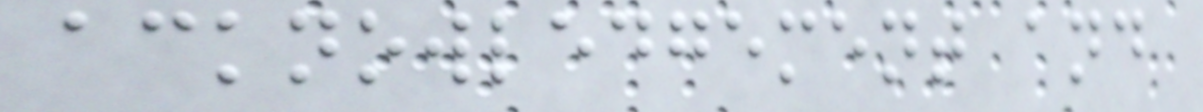acknowledgement and
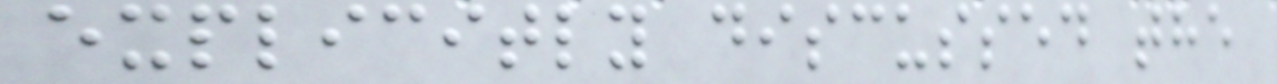explicitly discussed the
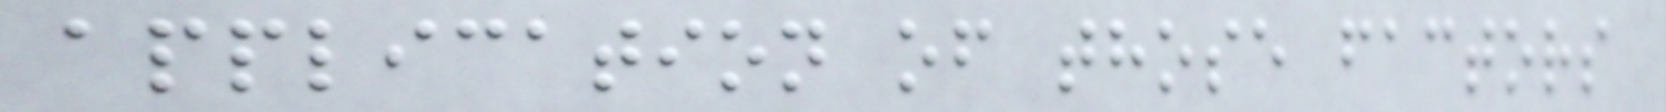application of those factors
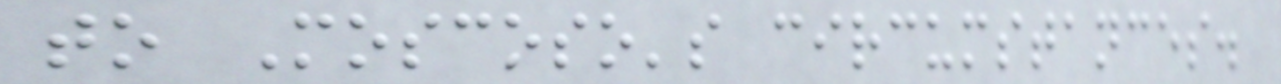to Moscoso's circumstances.
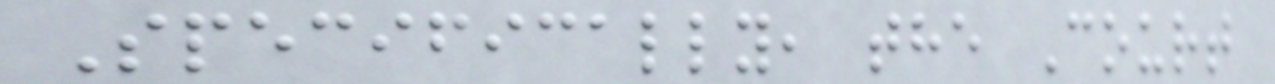Specifically, the Court
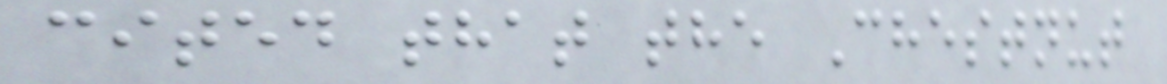cited that the Chestnut
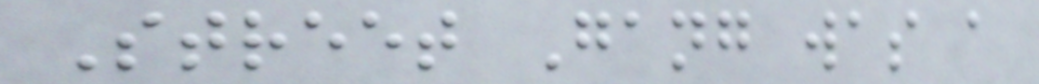Street Gang was a
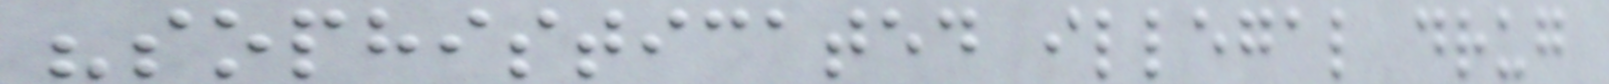"sophisticated illegal drug
